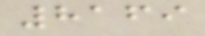8169
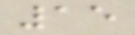15
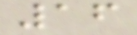16
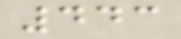443
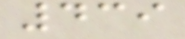439
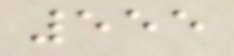555
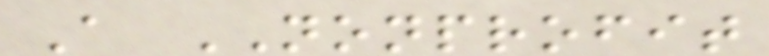A NONPROFIT
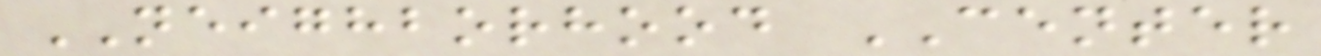NEIGHBORHOOD CENTER
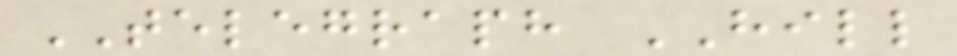TELEGRAPH HILL
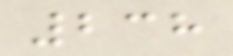238
